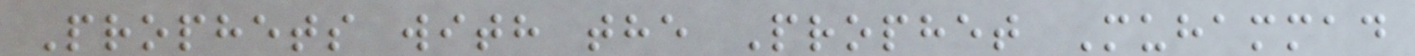Prophets with the Prophet Muhammad
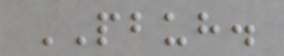PBUH.
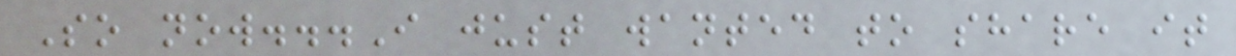So now...I just wanted to share it
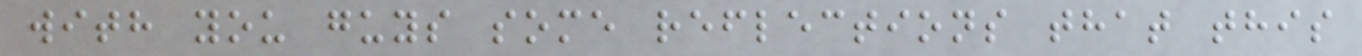with you guys some reflections that this
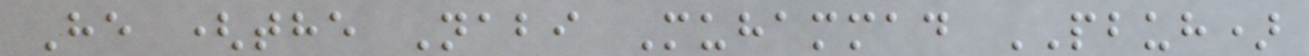He (the Nabi Muhammad PBUH)
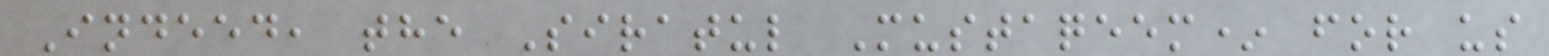Indeed, the Siratul Mustaqeem* for us
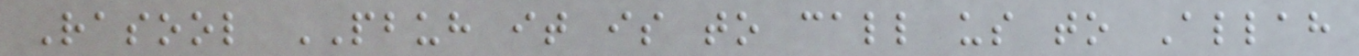Rasool PBUH it is to call us to Allah
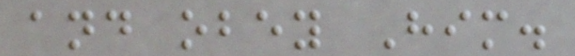and obey Him.
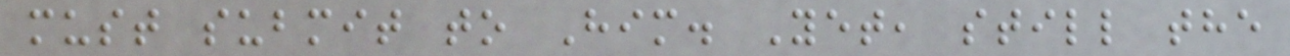must submit to Him. Yet, still the
